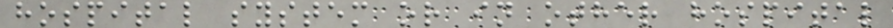hospital system or in other hospital
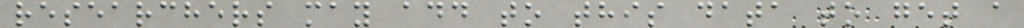researchers may add to this data to get a
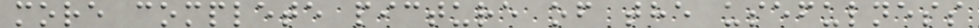more complete picture of the usefulness
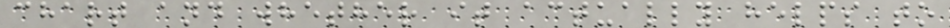chart and whether it actually helps to
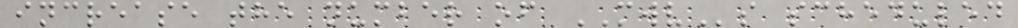increase the number of MWVs scheduled
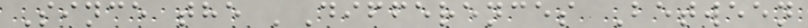Since the 'Differences Between
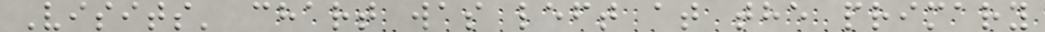Visits' chart was left at the primary
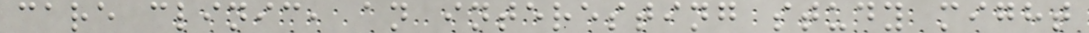care clinic, an interesting study might
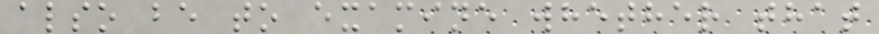also be to examine whether that
